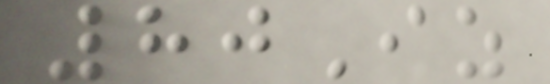80Iz
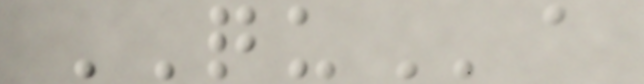QUa
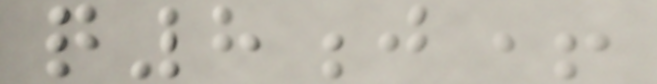q8j+
